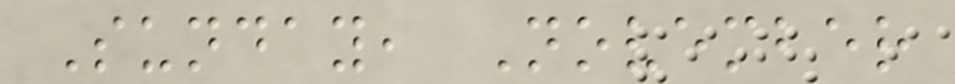Sunday, November
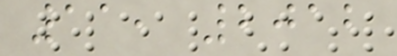11, 2012
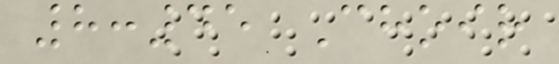8:45 Choir
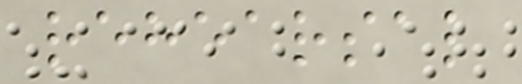rehearsal
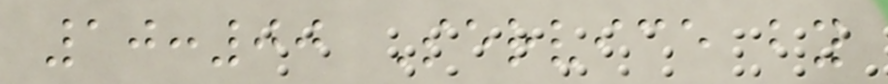10:00 Service by
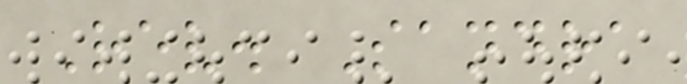Rev. Sandra
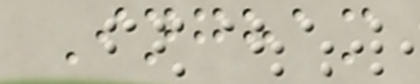Ingham
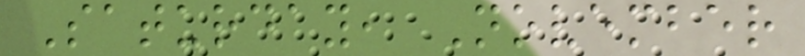Saturday, November
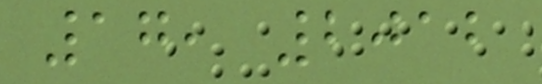17, 2012
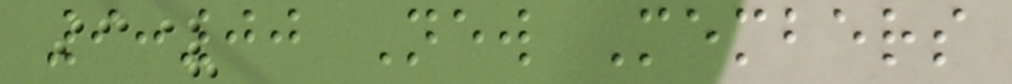9:00 New Members
